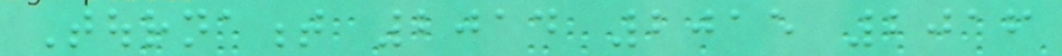Tournament 2014 2015 2016
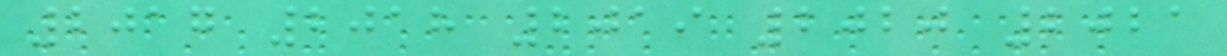2017 2018 2019 2020 2021
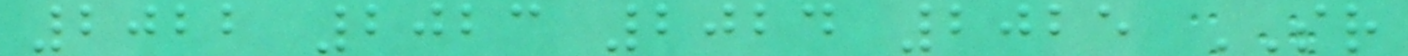2022 2023 2024 2025 SR
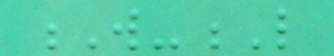W-L
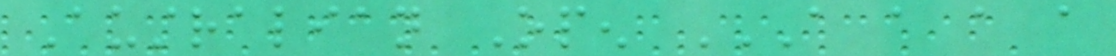Australian Open A A A A
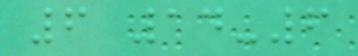6 14-6
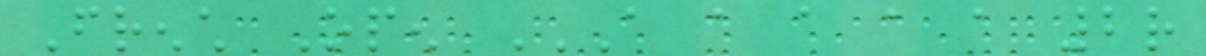French Open A A A A A 2R
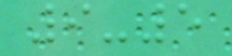9-5
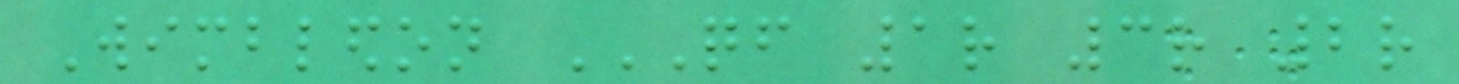Wimbledon QF 1R 3R 2R
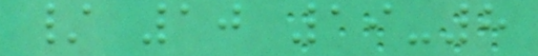/ 10 19-8
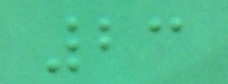23
